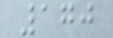170
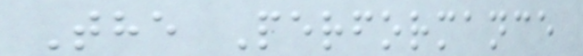The Performance
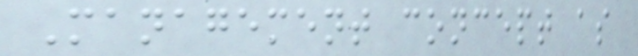Management concept as
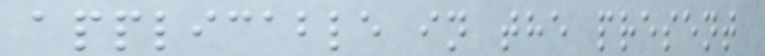applicable in the present
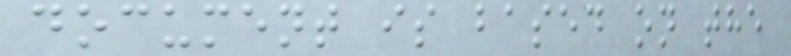document is based on the
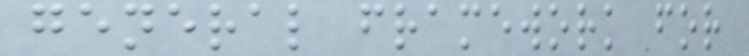general framework for
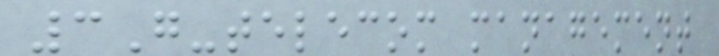3G-telecom management
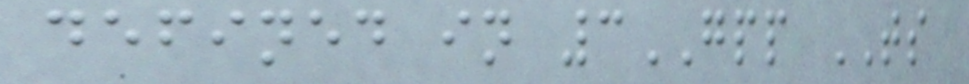defined in 3GPP TS
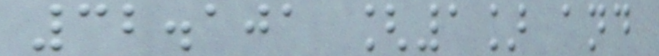32.101 [1] and
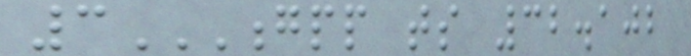3GPP TS 32.102
